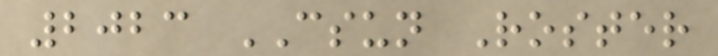2023 CSUN Roster
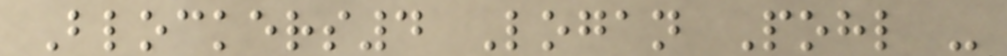Blockers4 Logan Pohl -
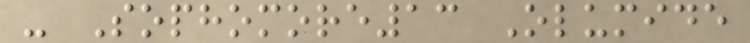- Sophomore13 Olumide
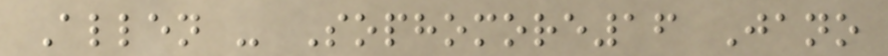Allen - Sophomore16 Jano
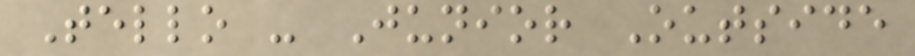Tello - Junior Outside
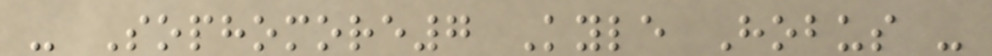- Sophomore7 Kyle Hobus -
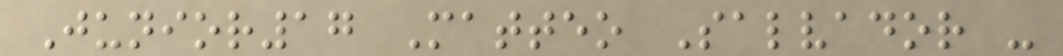Junior17 Matteo Salvador -
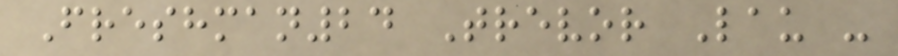Freshman24 Trevor Lau -
